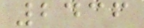2436
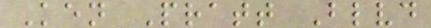Ken Pratt Blvd
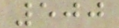500
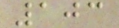103
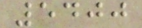5400
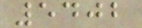5402
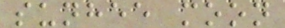sunhee moon
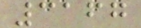3167
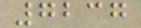7237
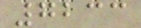7233
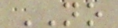NO
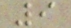9
